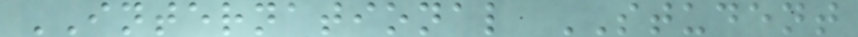INTERNATIONAL STUDENT
